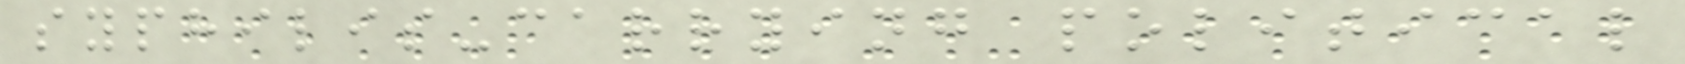syphilis-carrying political
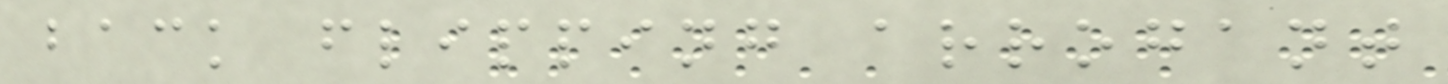back flipping arrogant
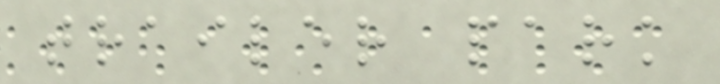trailer park
